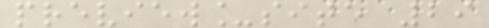preview_site 29
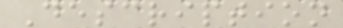Description
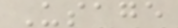Usage
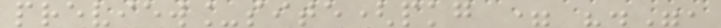preview_site(pkg = ".",
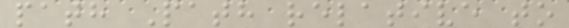path Path relative to
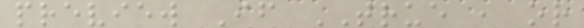preview If TRUE , or
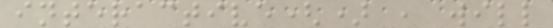interactive() , will
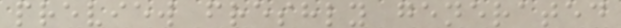preview freshly generated
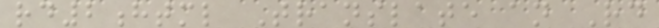rd2html Translate an Rd
